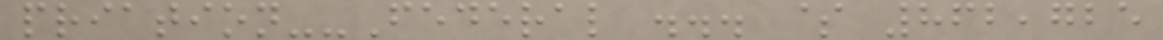priation--Federal ... $ 862,725
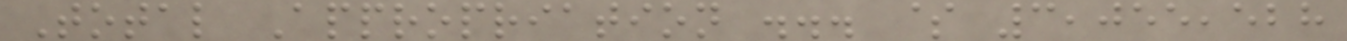Total Appropriation ... $ 3,055,528
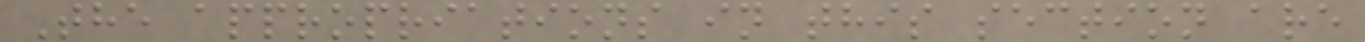The appropriations in this section are
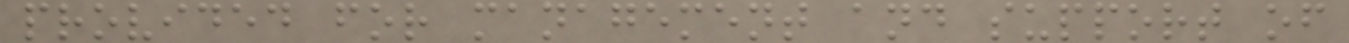provided for management and support of
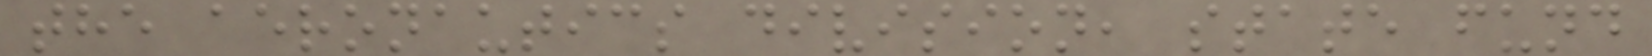the aeronautics division, state fund
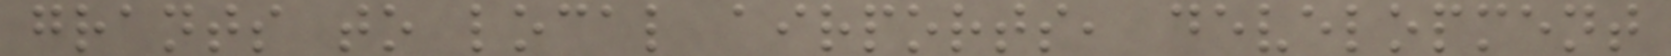grants to local airports, development
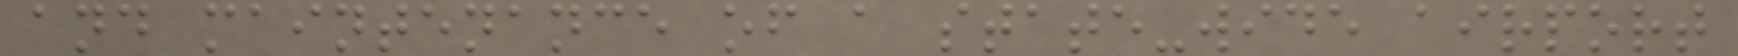and maintenance of a state-wide airport
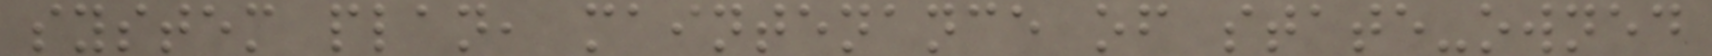system plan, maintenance of state-owned
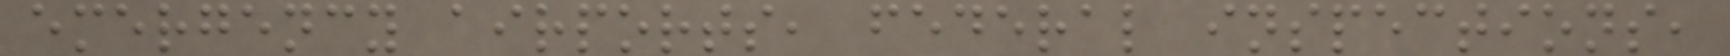emergency airports, federal inspections,
